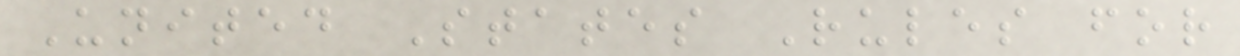United States Rules for
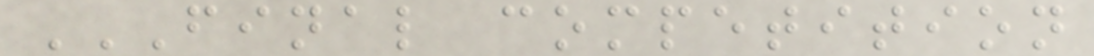FINAL COMPETITION
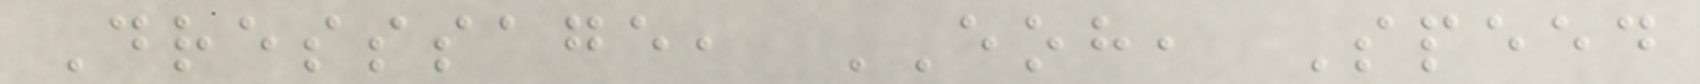Dresssage, EOH, Speed
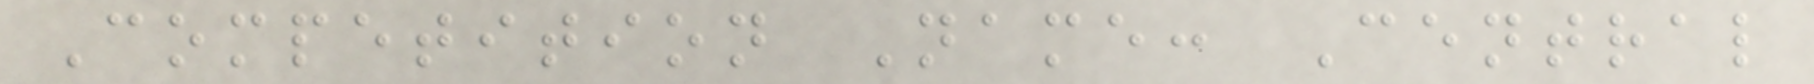Competition Name: Central
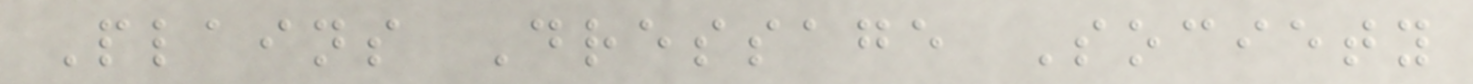Plains Dressage Society
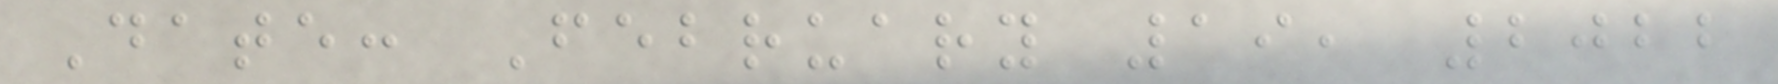Date: February 19, 2022
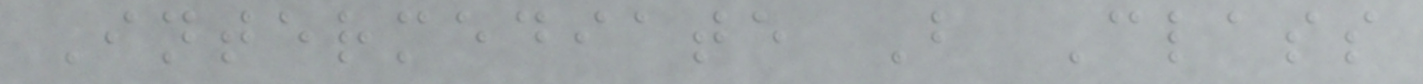Intermediate B Class
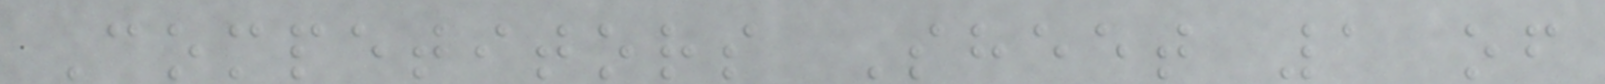Competitors Sheet 1 of
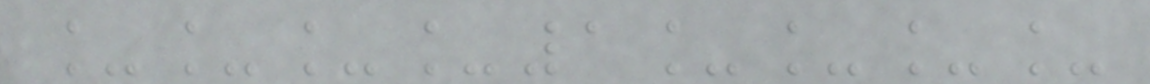____1____
